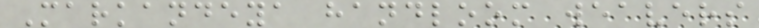Markandeya handloom weavers
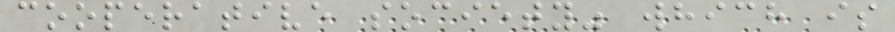cooperative society" which is
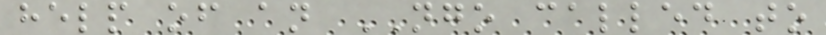help of an NGO called to
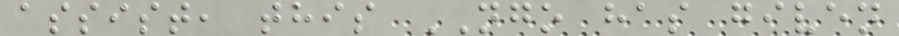assist, this NGO has given
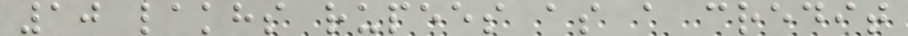10 lakhs rupees as a credit
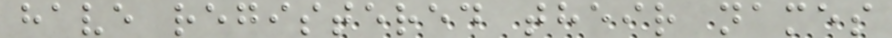have registered their names
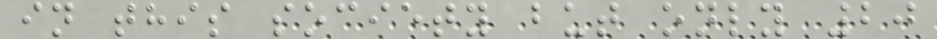in this society but only 20
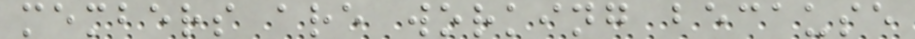members are working because
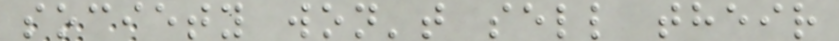society won't sell their
